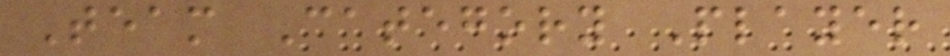Team Category Player
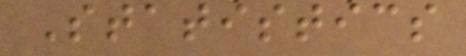Statistics
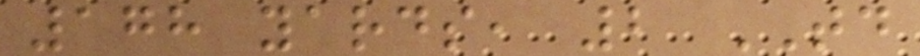178 yards, 2 TD
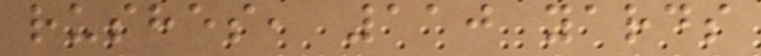rushes, 110 yards
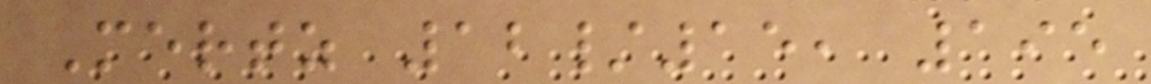Mertz 12/15, 195
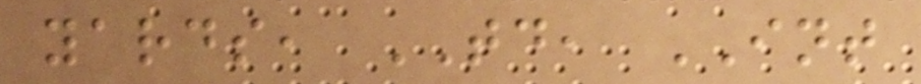yards, TD, INT
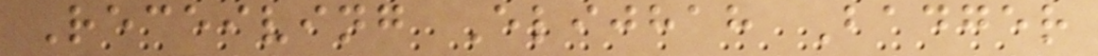Receiving Elijhah Badger
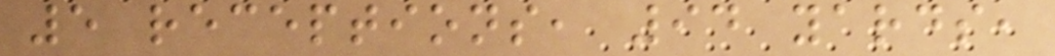5 receptions, 94 yards,
